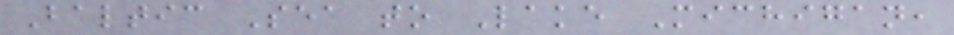Baltic Sea to Lake Michigan,
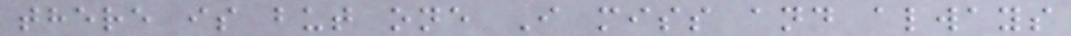there is but one I miss and always
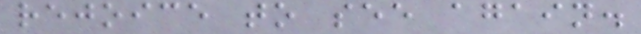rejoice to see again.
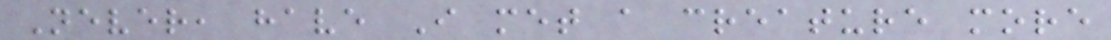Never, have I met a creature more
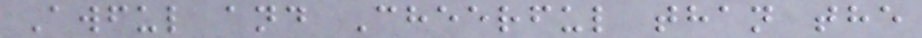Awful and Cheerful than the
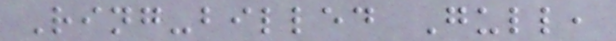Ring-billed Gull,
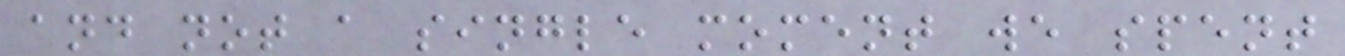and not a single moment we spent
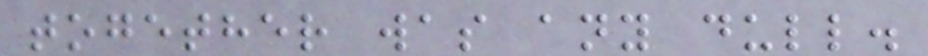together was any dull.
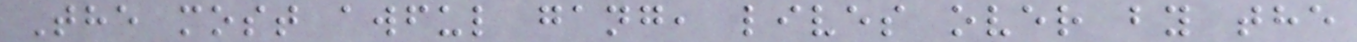The most awful gang, lives over by the
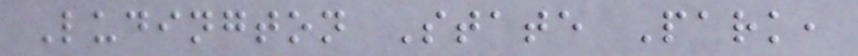Ludington State Park,
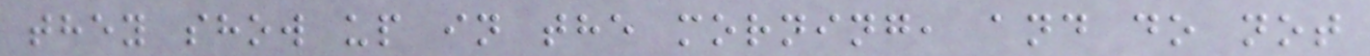they show up in the morning, and do not
